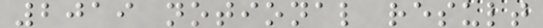2019 notional result
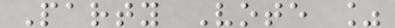Party Vote %
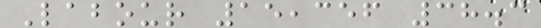Labour 15,356 38.3
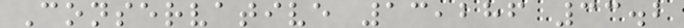Conservative 13,286 33.2
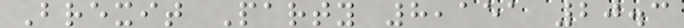Brexit Party 8,151 20.3
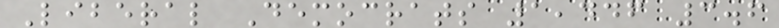Liberal Democrats 1,446 3.6
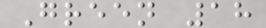Green 18
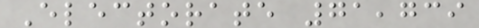Electorate 71,739
